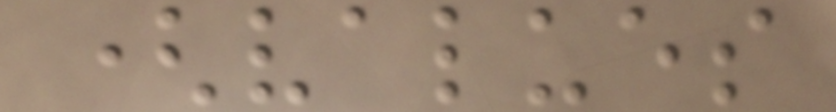(values
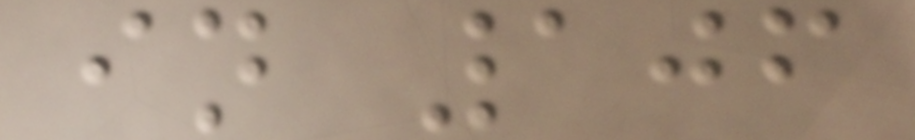in 106
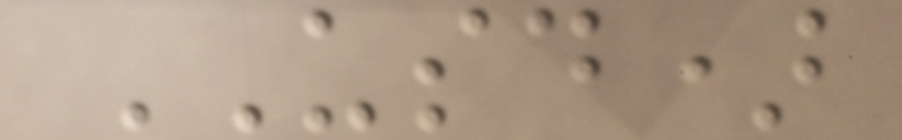USD)
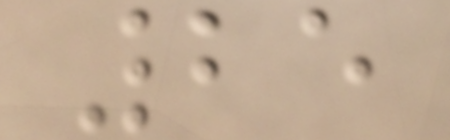25
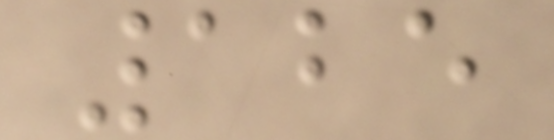125
